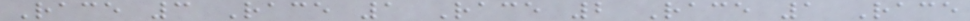Race 3 Race 1 Race 2 Race 1 Race
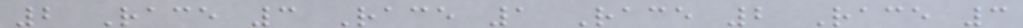2 Race 3 Race 1 Race 2 Race 3
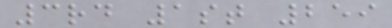3rd 1st 259
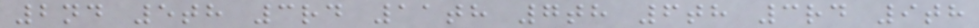2nd 5th 3rd 11th 7th 6th 3rd 9th
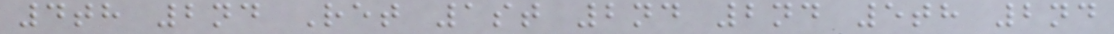4th 2nd Ret 1st 2nd 2nd 5th 2nd
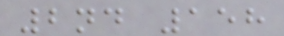2nd 158
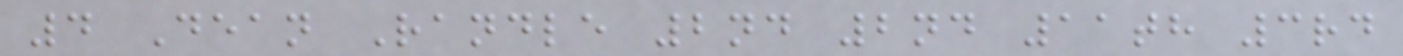4 Dean Randle 2nd 2nd 11th 3rd
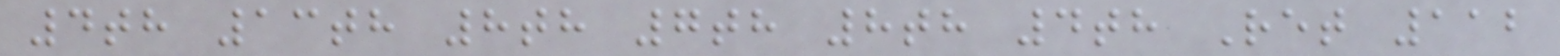4th 13th 8th 7th 8th 4th Ret 112
